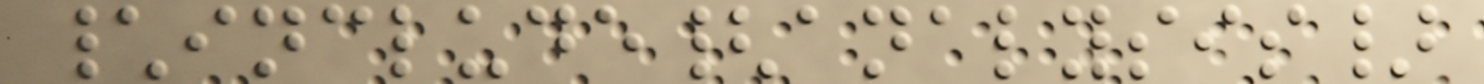\include{analysis}
